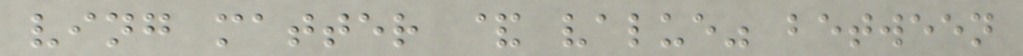ving matter & value" between
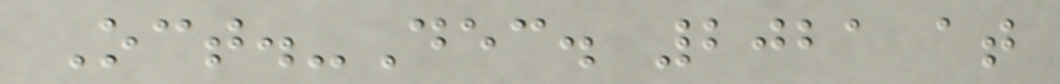Oct.-Dec. 2021 at
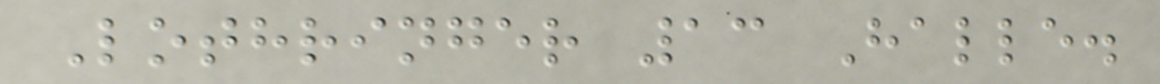Lothringer 13 Halle.
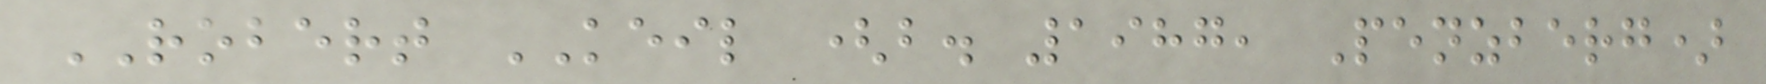ROBERT KEIL (b. 1987, Penzberg)
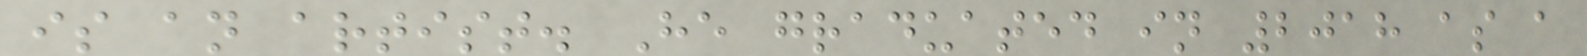is an artist. He graduated in 2018 as a
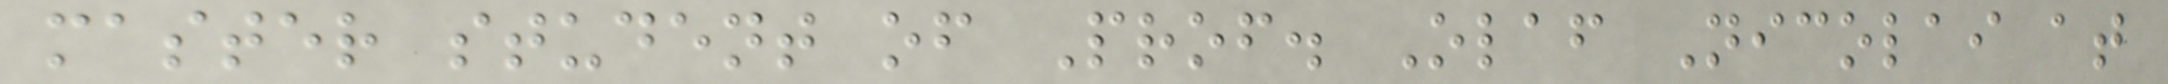master student of Prof. Olaf Nicolai at
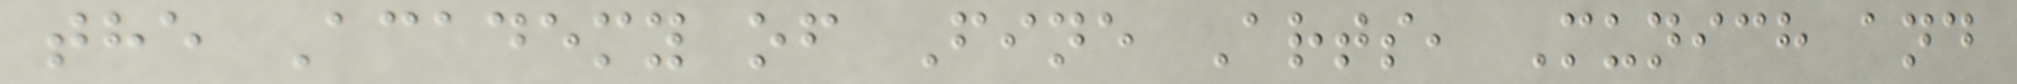the Academy of Fine Arts, Munich and
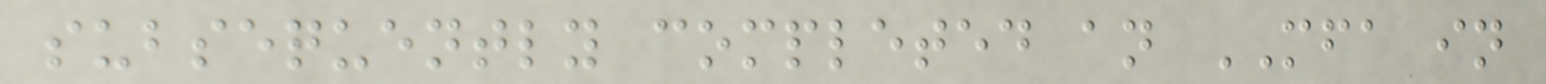subsequently completed an MFA in
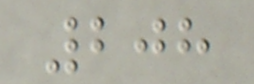208
